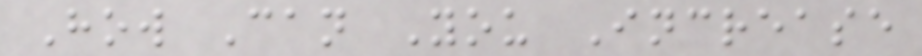How Can You Increase
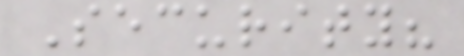Security?
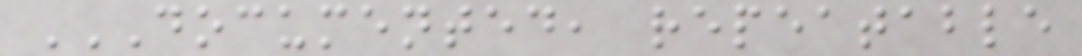DOCUMENTED, REPEATABLE
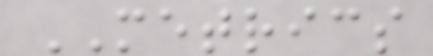METRICS
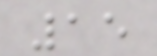15
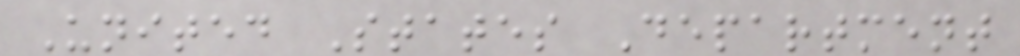United States Department
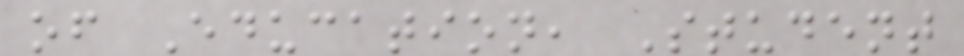of Education, Student
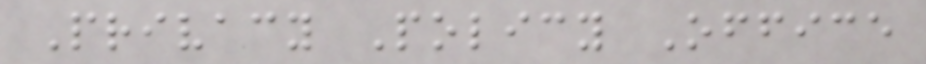Privacy Policy Office
